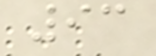93
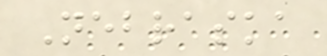Nebraska
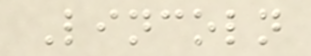Lincoln
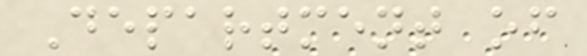Department of
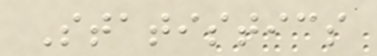Statistics
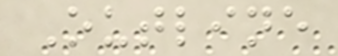Outline
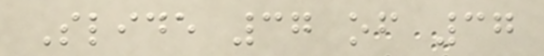Slide 37 of 37
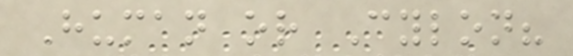Human or Cylon?
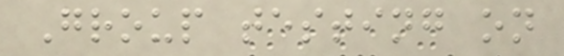Group testing on
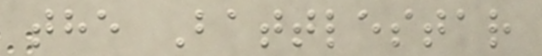the Battlestar
